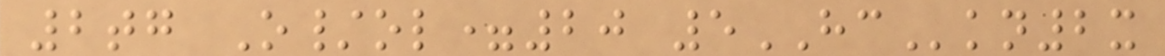2tg O/ol=20 5HCkn2x
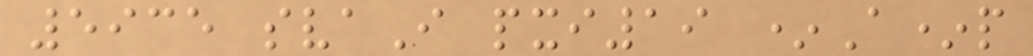5935 svaI pxi19 *A*p
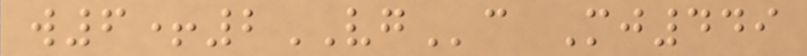w6+2VGc Mj449
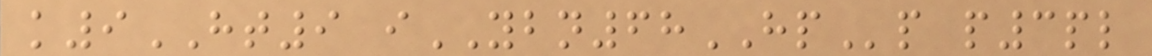k9HT9 iYBN68HPp p3pl
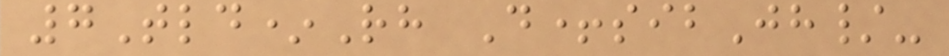7Tld*Rh D+sibJh/-
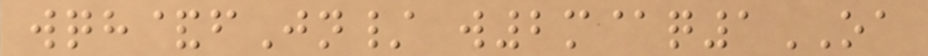wqh&fJn/ w2m@q1OA
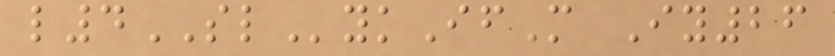l4SLykIfM Iy26
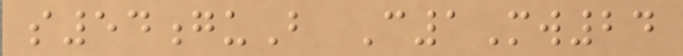s54guB C1Mw24
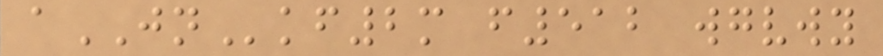aJNkf2m f512 wgvwy
